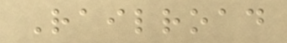Railroad
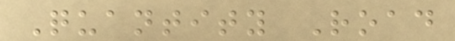Quantity Road
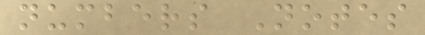numbers Notes
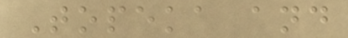Topeka and
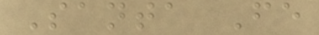Santa Fe
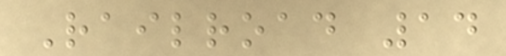Railroad 14
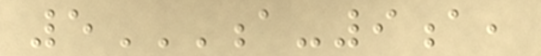5A-9A,
